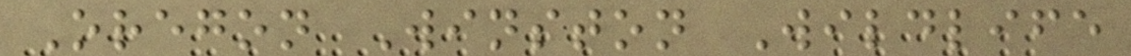Oregon Winston Wildlife
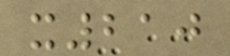x210
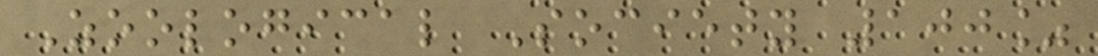Zoological Society 100%
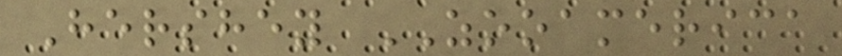Hershey ZOOAMERICA
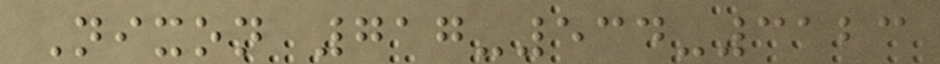Nixon 717-534-3123
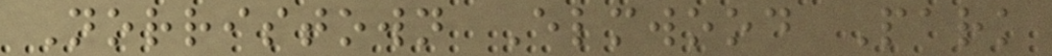Norristown Elmwood Park
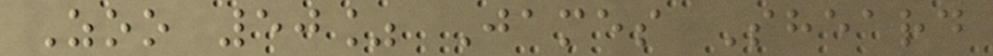Zoo 50% James Sheard
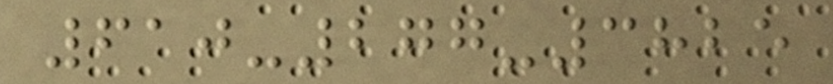610-277-3825
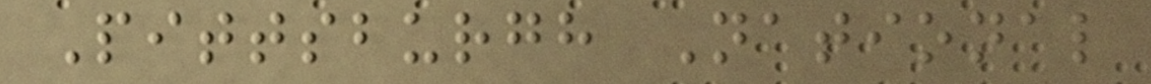Pittsburgh National
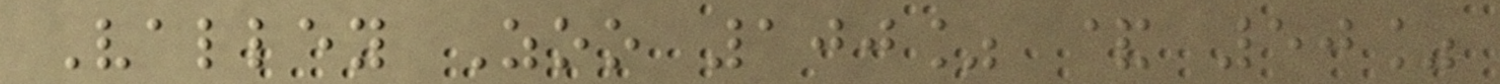Valley Zoo 100% & 50%
